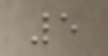5
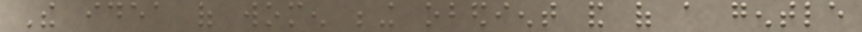The idea of women being obedient and of a gentle
